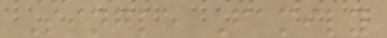Single Family
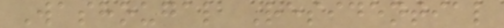Washougal Residential
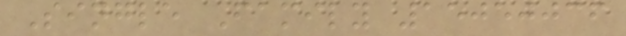Single Family 15050036
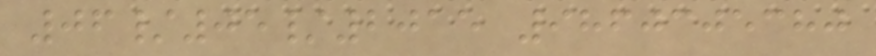06/05/2015 9860305380
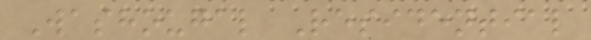Washougal Residential
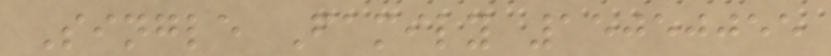Single Family 15050055
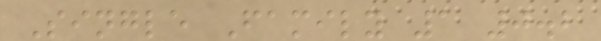Single Family 1 0.2
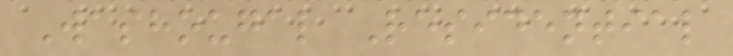Washougal Residential
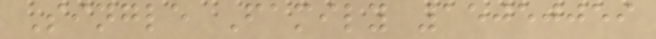Single Family 15050059
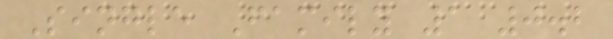Single Family 1 0.2
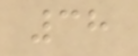38
